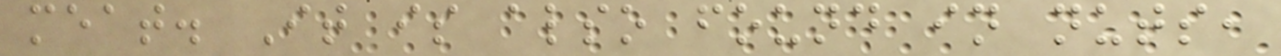meat. It is also found in nuts,
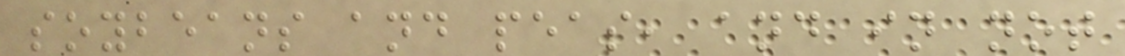soybeans and peas, and in not
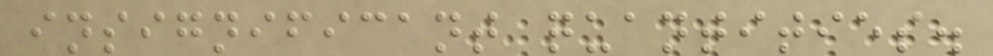insignificant quantities.
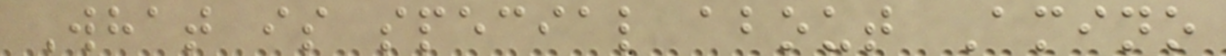What is special about Amino
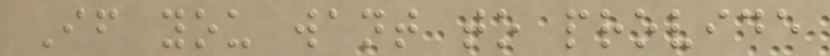If you want to provide
